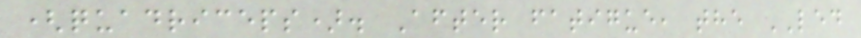(quadriceps). After fatigue, the LED
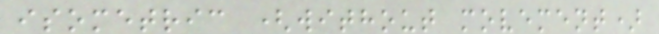isometric (without movement)
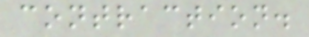contraction.
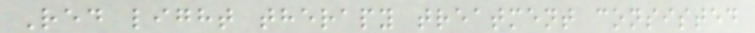Red light therapy treatment consisted
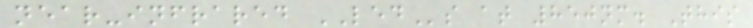near-infrared LEDs at 850nm. This
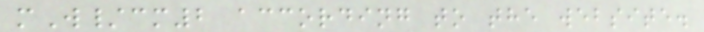mW/cm2 according to the website.
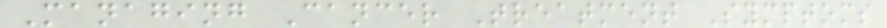Managing Cancer Treatment Symptoms
